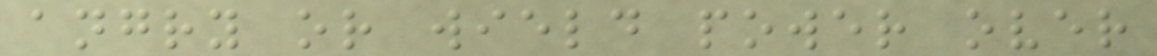angry or wield power over
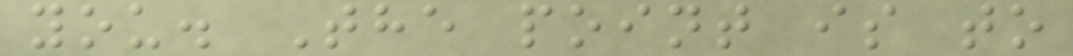you. The point is to
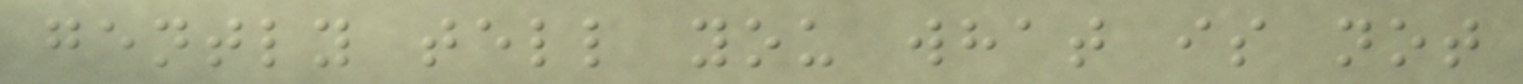gently tell you what is not
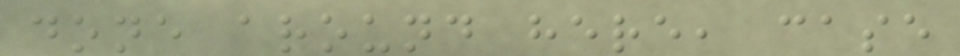done around here, case
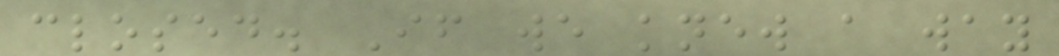closed. If we knew a way
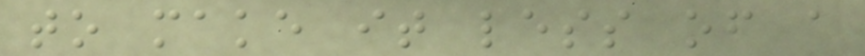to make it less of a
